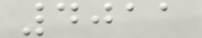4011
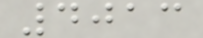4013
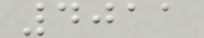4011
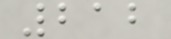212
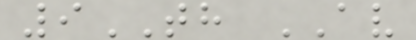9TH AV
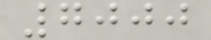7000
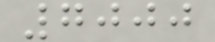7000
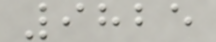9825
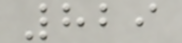829
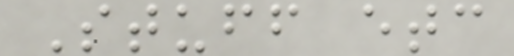Stuff etc
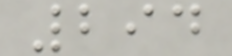294
